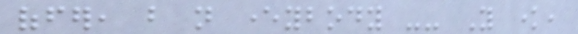offer, but not everybody -- You know,
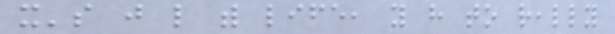it's just like with life, you have to really
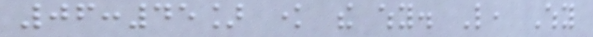06:45] know the why. Like, Why
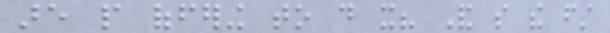are people offering to do it? And so the first
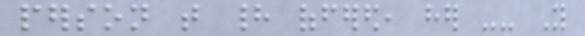person that had offered, her -- You
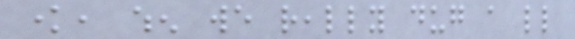know, when we really dug a little
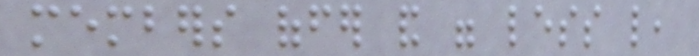members offer and were less like,
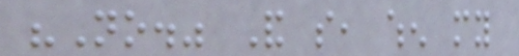"No." And so, when my
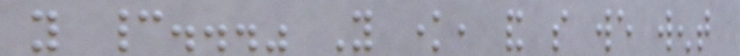you cannot..." You know, and so we went
